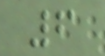6
